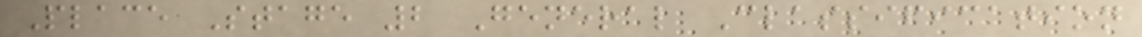Place Stage 2 General Classification
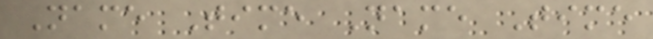Name Time Name Time
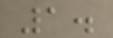1.
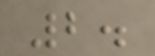2.
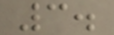3.
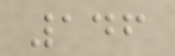146
